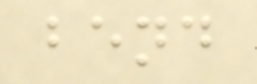bend
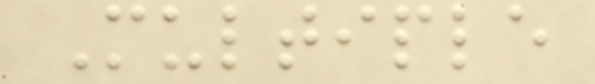Multiple
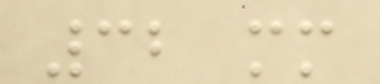32 mm
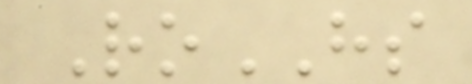RoHS
